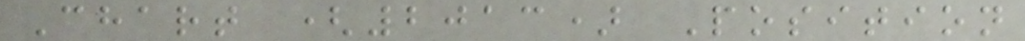Chart (2013) Position
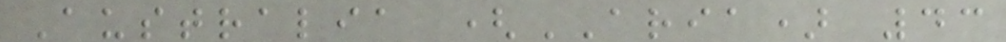Australia (ARIA) 43
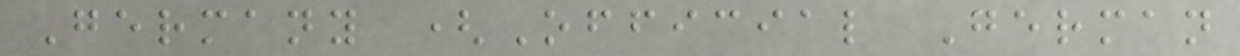Germany (Official German
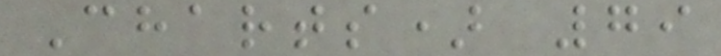Charts) 79
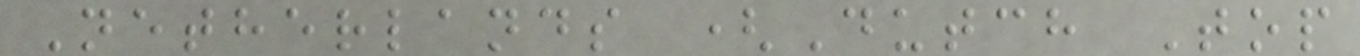Netherlands (Dutch Top
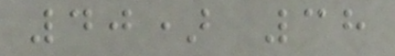40) 38
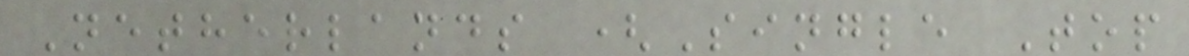Netherlands (Single Top
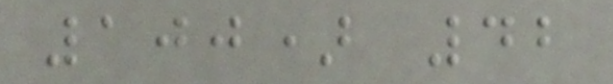100) 42
